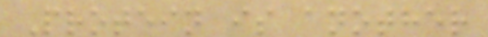Protein is another
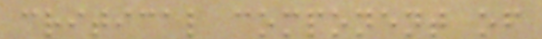critical component of
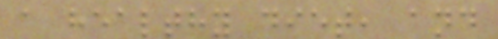a healthy diet, and
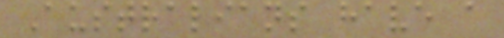Australians have a
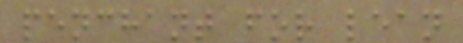penchant for lean
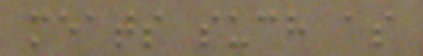meats such as
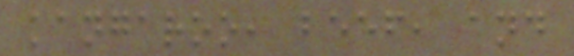kangaroo, beef, and
